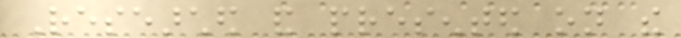Researched and presented on the
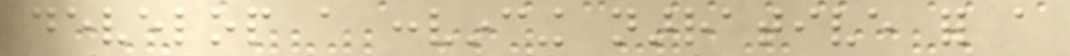develop a convincing narrative for a
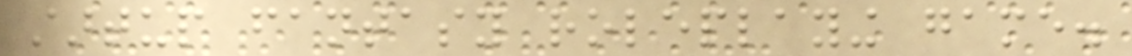startup fantasy roleplaying game.
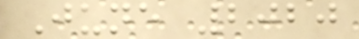June 2020
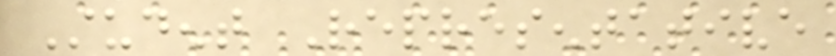Student Representative
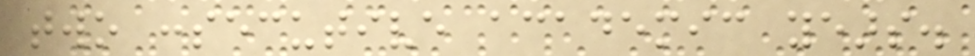two consecutive academic years.
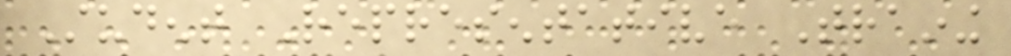Student Representative Training
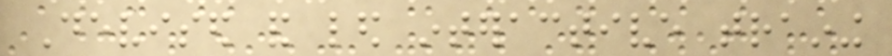Devised and led interactive training
